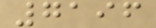7196
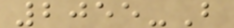2055-B
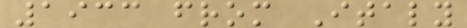1933 from Italy
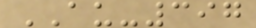AU-397
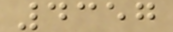4357
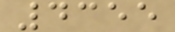4355
